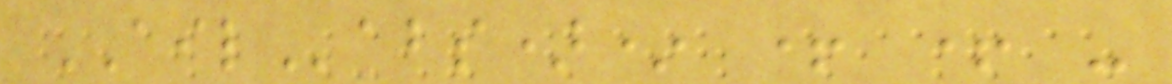AILabs)* + + -
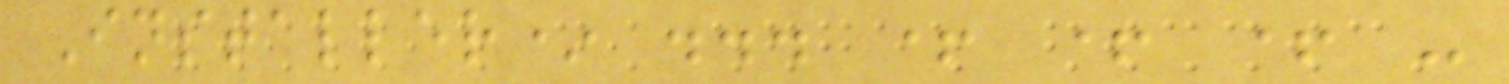Installer* ... + + + -
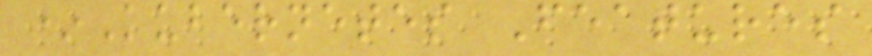*Kubernetes Features
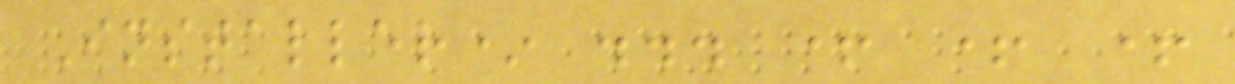Installer* ... + + +
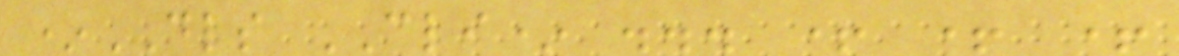*DLS CLI* ... + + +
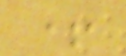+
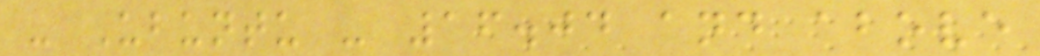- Ubuntu - 16.04 and above
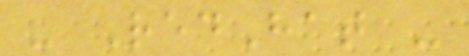- RedHat -
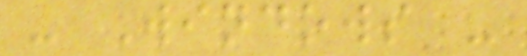- Windows -
